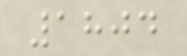1804
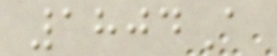1804A
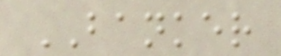BANKER
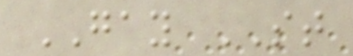GAY ST
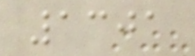1301
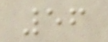56
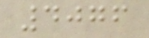4076
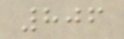806
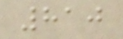810
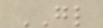GL
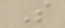S
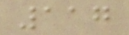117
